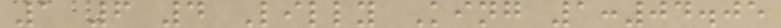1 6 4 Lilly King 1:04.05
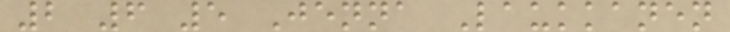2 6 5 Jenna Laukkanen
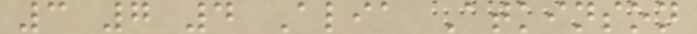3 7 4 Alia Atkinson
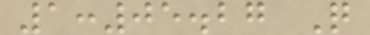1:05.27 Q
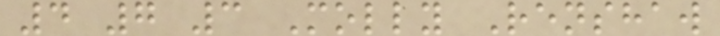4 7 3 Molly Renshaw
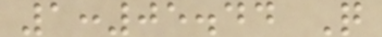1:05.44 Q
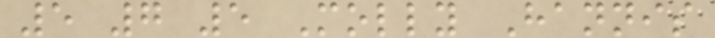5 7 5 Molly Hannis
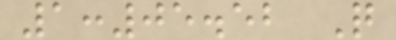1:05.52 Q
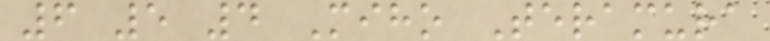6 5 4 Miho Teramura
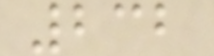232
